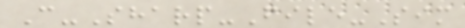C-Sharp-File-Sim
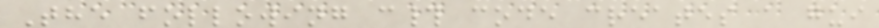The following c# code creates a gui
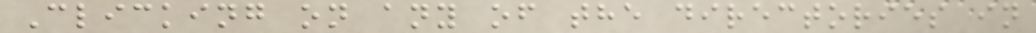Clicking on any of the directories in
